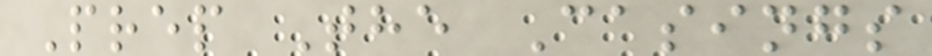Prep The Casings
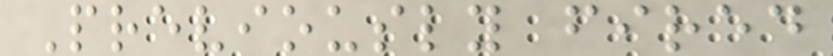Previously fired
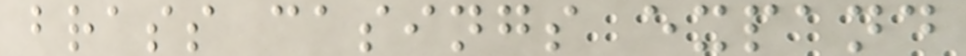brass casings expand
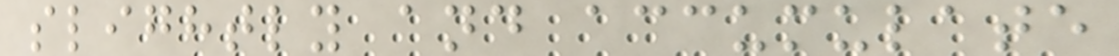slightly and accumulate
